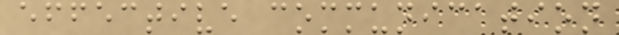effective communication
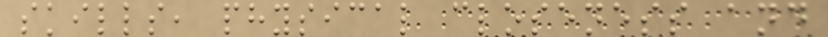skills, physical closeness and
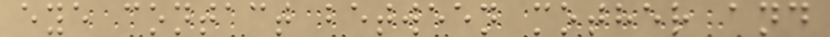eye contact between mother and
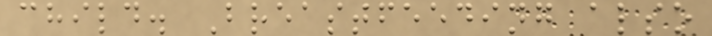child. Breastfeeding also
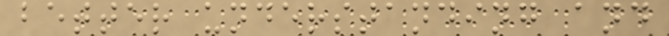better understanding and
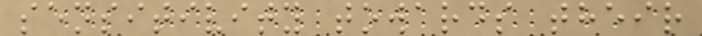sensitivity towards their
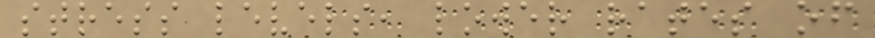stress levels, lower rates of
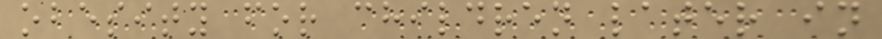obesity for children later in
